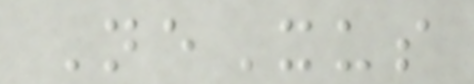NeXus
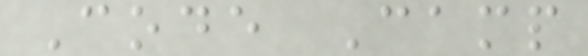Code Camp
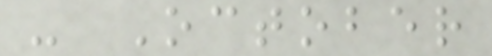- October
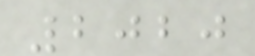2020
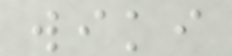wiki
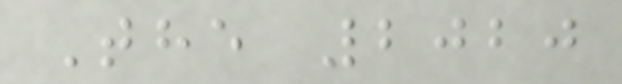The 2020
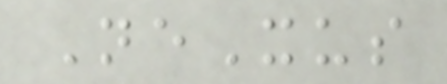NeXus
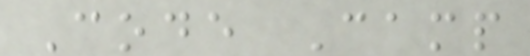Code Camp
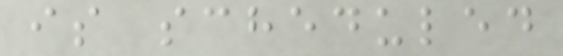is scheduled
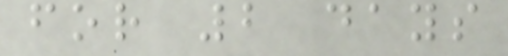for 2 days
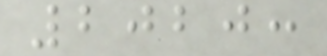2020:
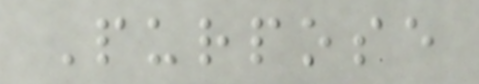Purpose
